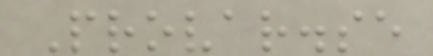Provar.se
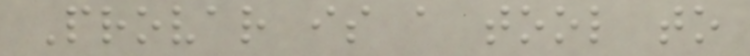Provar is a tool to
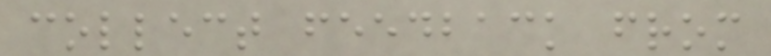collect feedback from
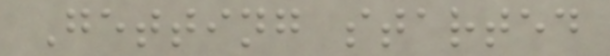Getting started
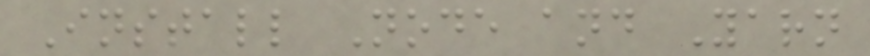Install Node and Yarn
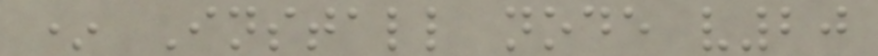* Install node v20
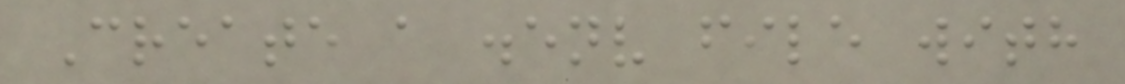Create a .env file with
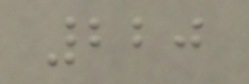220
